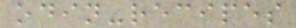odin-recipes
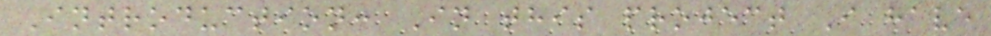Introduction: In this project I have
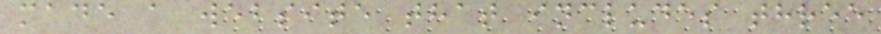made a website that includes three
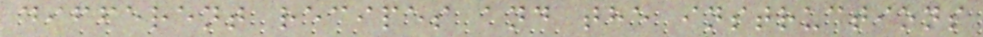different recipes and the instructions
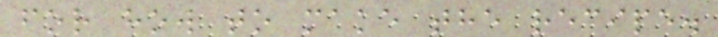for how to make the recipe.
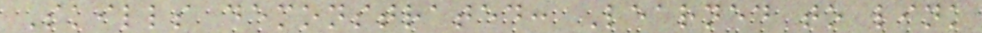Skills demonstrated: Learned to link
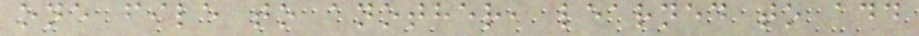one file to another, learned to add
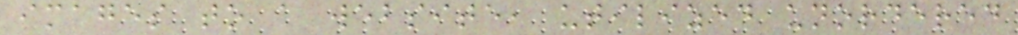images to a website, utilized unordered
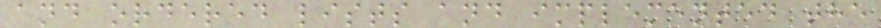and ordered lists and implemented the
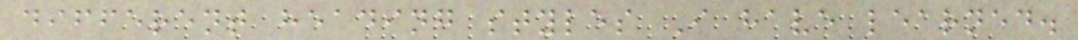different heading styles I have learned.
